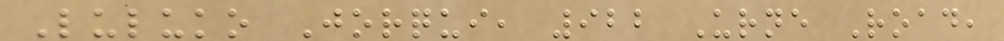Luluko Jorqui, 922 Urne Road,
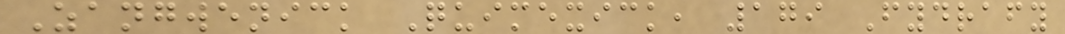Zangwenick Quimexick, 179 Fydrafy
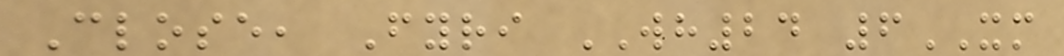Close, Fyri WH24 6XM
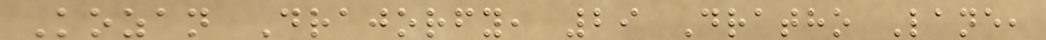Kozan Drajorfy, 29 Dratho Lane,
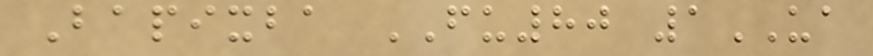Bapixba FU80 1UA
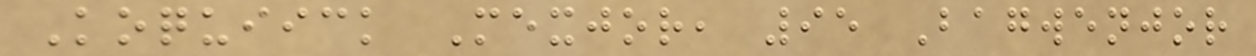Koquiick Mexjor, 95 Bagwenjor
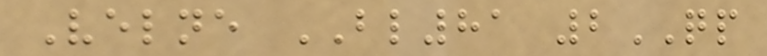Velne BL81 2QP
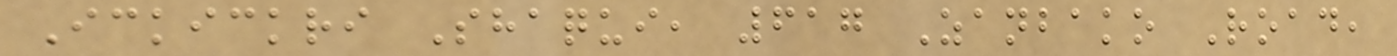Ickickri Shaqui, 617 Zanbako Road,
